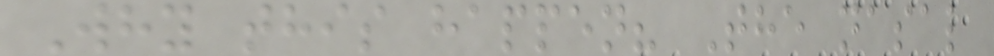Why this happen? The nasal
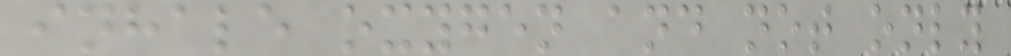inhale oxygen and not only
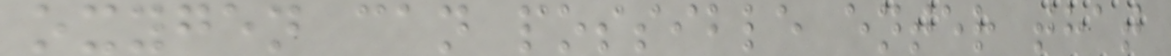oxygen can possible enter that
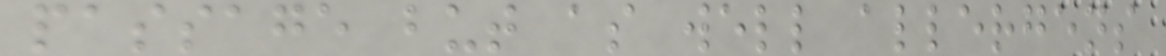passage but as well allergens
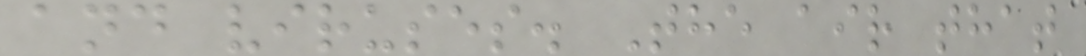and viruses. The air that
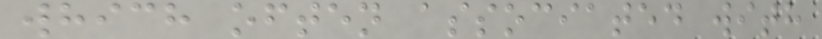which often associated with
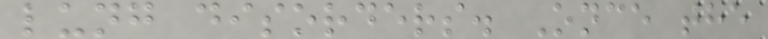lung disorders. Once the
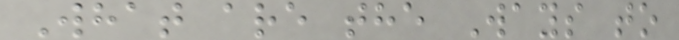What are the Ways to
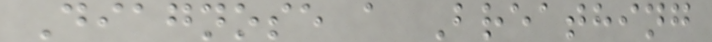Diagnose a Breathing
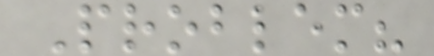Problem?
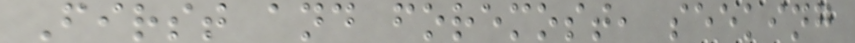First and foremost, seeking
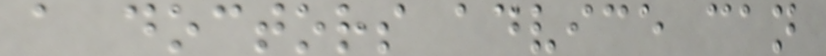a doctors advice can
